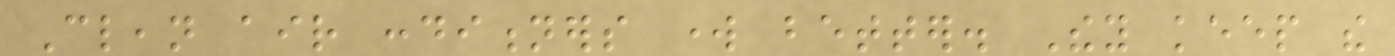Clean air conditioners work better. They keep the
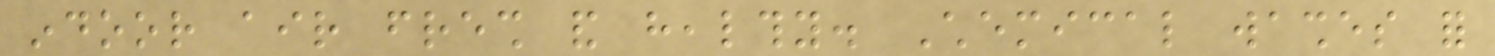indoor air fresh and healthy. Chemical washes for
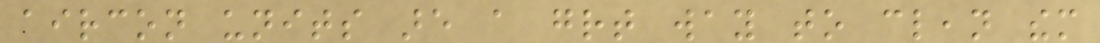aircon units are a great way to clean them
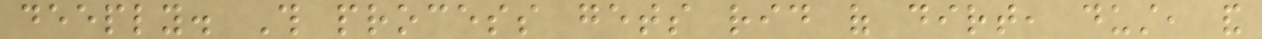deeply. This process gets rid of dirt, dust, and
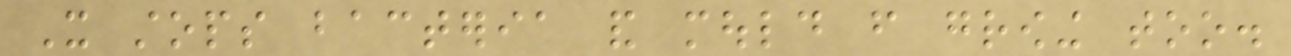It stops bacteria and mould from growing too.
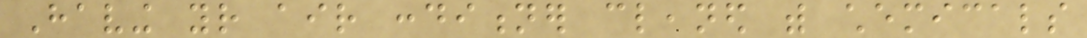Having your air conditioner cleaned with chemicals
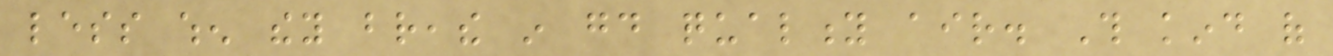less when they breathe in good quality air. This kind of
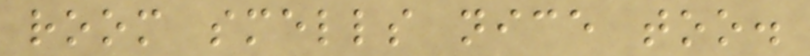room smells nice too.
